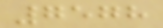7578
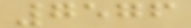7576
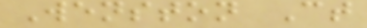Wenston Ct
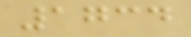1734
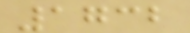1732
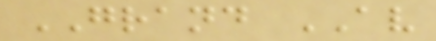GRAND AV
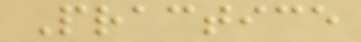Practice
